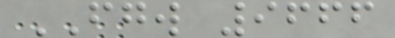FGW 9666
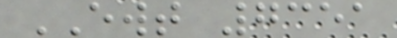EWT 7351
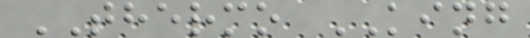THERMO KING
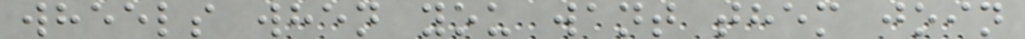wheels when you want them join
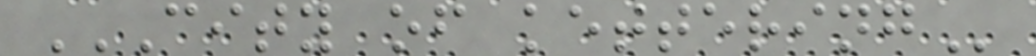CITY OF KETTERING
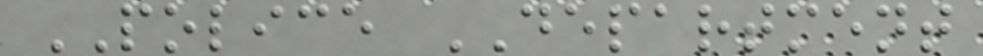POLICE DEPARTMENT
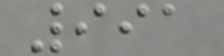991
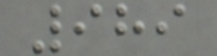989
